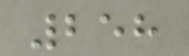258
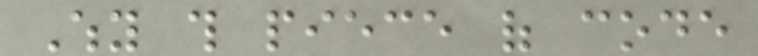Why this piece of code
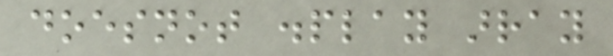doesnot display array
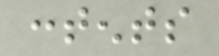contents
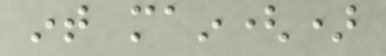int main()
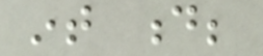int d;
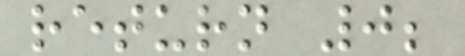return 0;
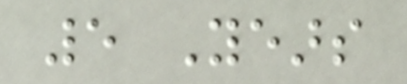5 Years
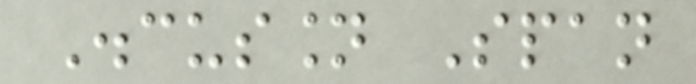Discussion Span
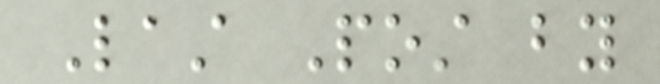Last Post by
